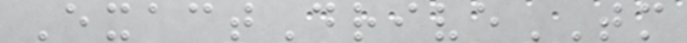ExactDriveTM
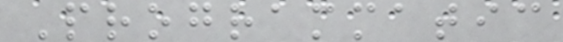Programmatic
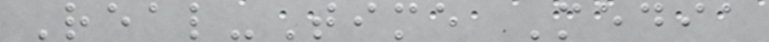Real-Time Media
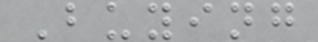Buying
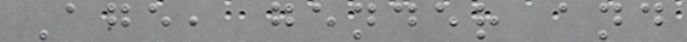Age, gender and
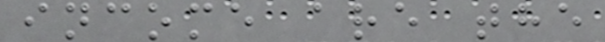income are the
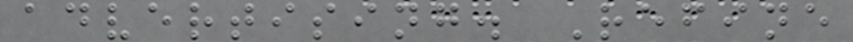advertising. Refine
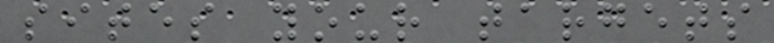sites your targets
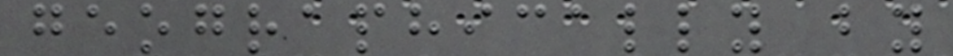geographically by
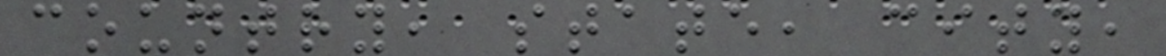country, state, city,
